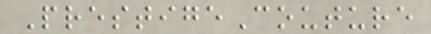PrestigeCouture
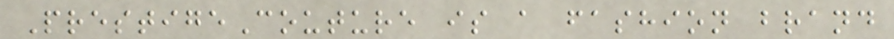PrestigeCouture is a fashion brand
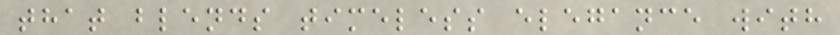that blends timeless elegance with
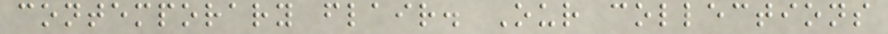contemporary flair. Our collections
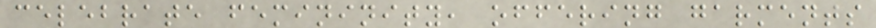celebrate femininity, offering garments
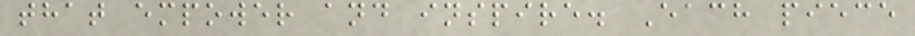that empower and inspire. Each piece
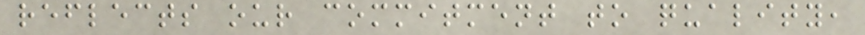reflects our commitment to quality,
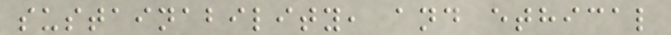sustainability, and ethical
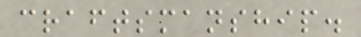craftsmanship.
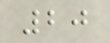20
